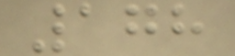178
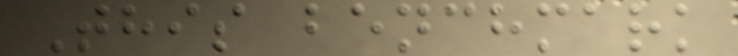This benchmark
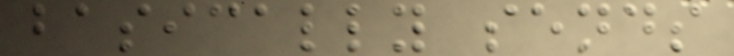basically sends
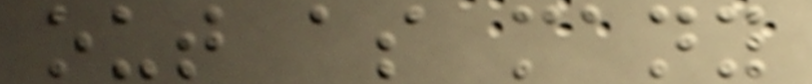out as many
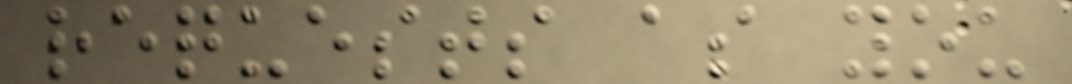requests as you
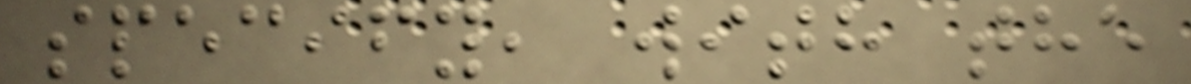specify, with the
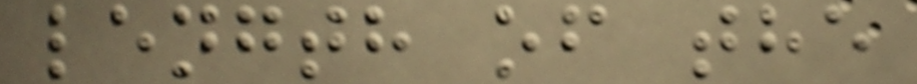length of the
